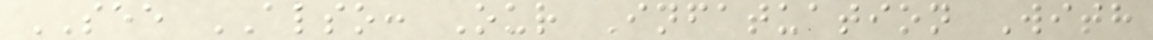SEE ALSO: Our Infatuation With
